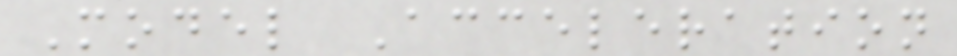Model Acceleration
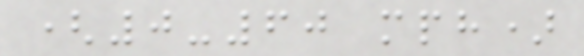(0-60 mph)
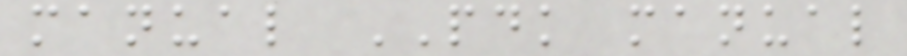manual PDK manual
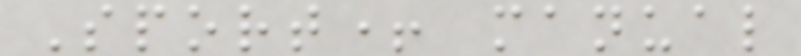Sport+ manual
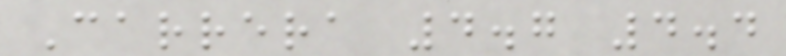Carrera 4.7 4.4
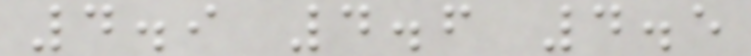4.9 4.6 4.5
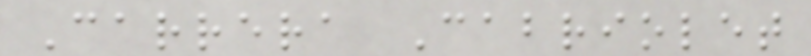Carrera Cabriolet
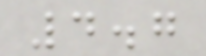4.7
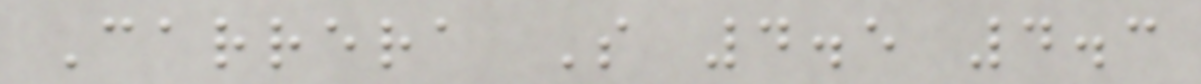Carrera S 4.5 4.3
